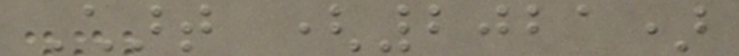Chart (2021)
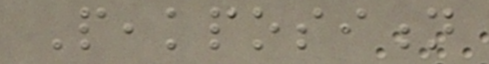Peakposition
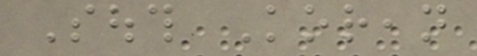South Korean
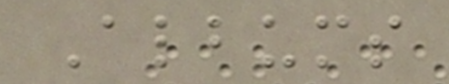Albums
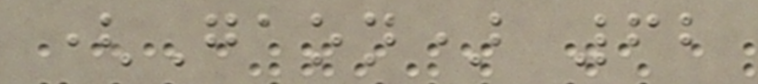(Gaon) 62
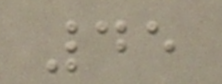45
